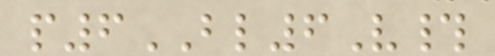p6BL6V#
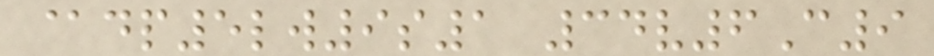@dp5lw9s1 34v6C9
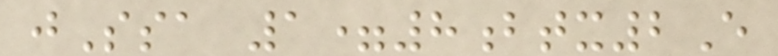jSsa 1=8btx2E
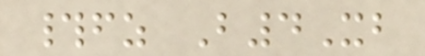#fz B4Xb
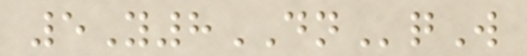5Y8DNqW
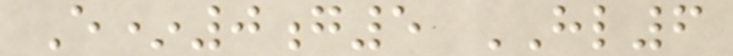E*0g5 HL6
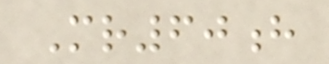Mr60h
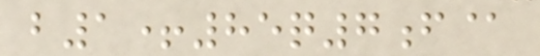b1+85q7f@
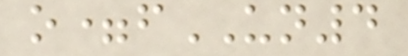o=fUN4
